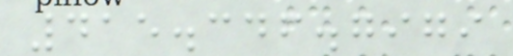415.346.7979
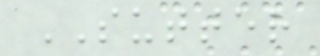SUTTER
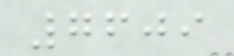7609
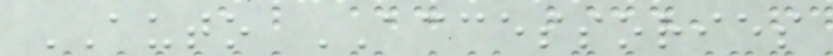AUTO ACCESSORIES
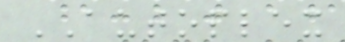AUTOPLEX
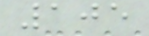105
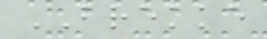BREKKE
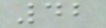42
